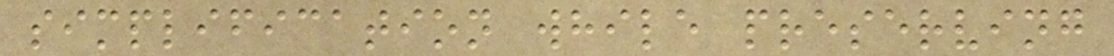simplification while preserving
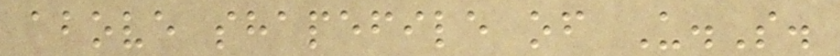above shapefile of U.S.
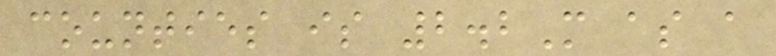counties is 2.2M as a
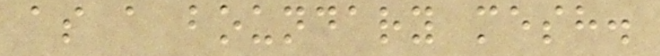as a boundary mesh.
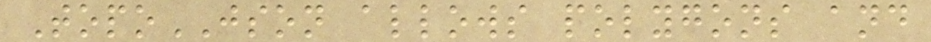TopoJSON allows polygons and
